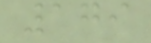179
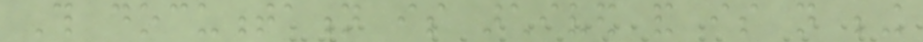This documentation is archived and is not being
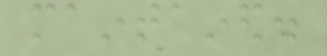maintained.
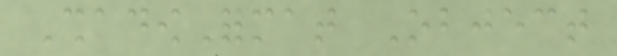ShadowFormat Object
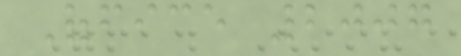Office 2007
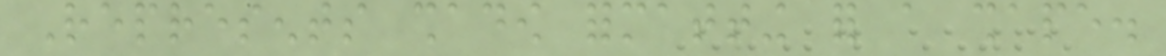Represents shadow formatting for a shape.
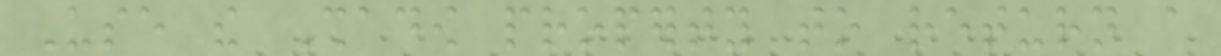Use the Shadow property to return a
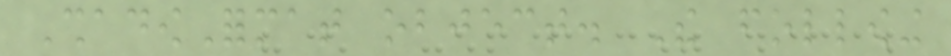ShadowFormat object. The following
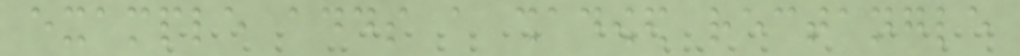example adds a shadowed rectangle
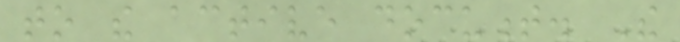to the active document. The
